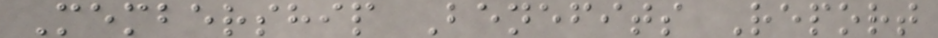Membership Benefits Report
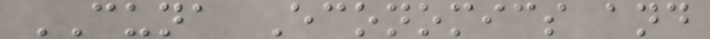CUNA Economics and
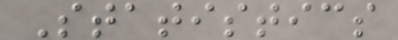Statistics
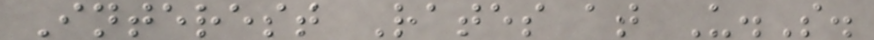Interest Rates at U.S.
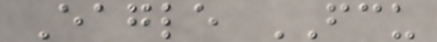Eagle FCU
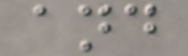and
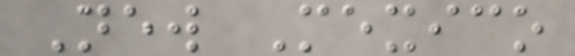New Mexico
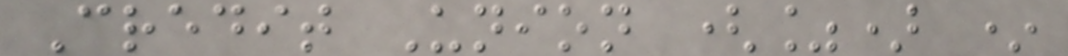Credit Union (%) *
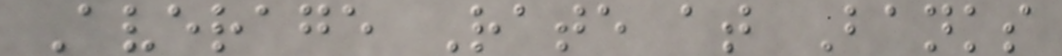Average Rate at Banks
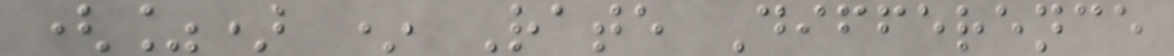(%) * Rate Difference
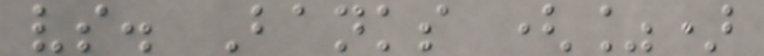vs. Banks (%)
